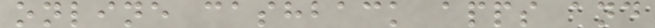online cashback apps and
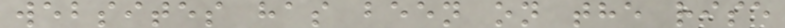websites has been on the rise
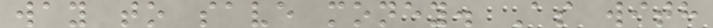way to save money. As with
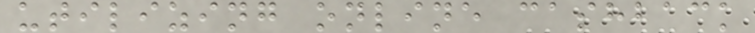utilizing online cashback
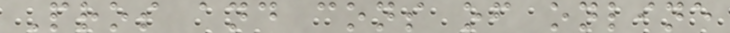Pros and cons of online
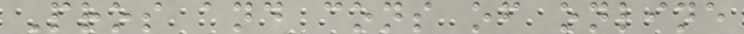Pros and cons of online
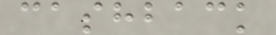cashback
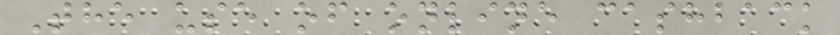The use of online cashback
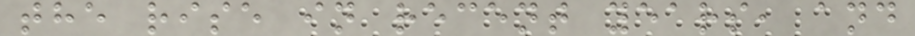the rise in recent years, and
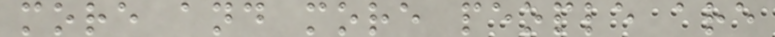more and more people are
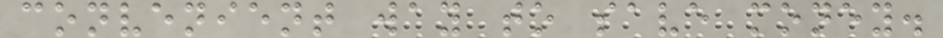convenient way to save money.
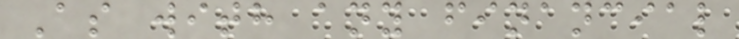As with any financial
